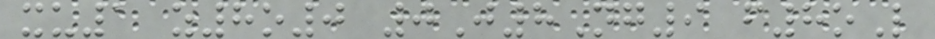xu1 z8o0 0J8Ng9 f8oL
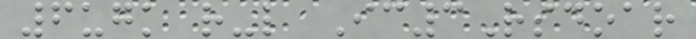6ugk r-l Ic3Rsdoar
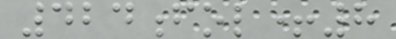424fol+8
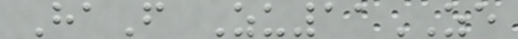HaF Zu11ZE
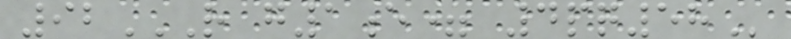92R G1E= 4PQ58
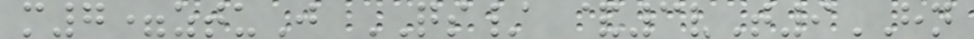m7=ztuJ QS/ &3vT9HN
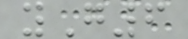yG6
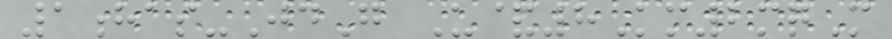1has-JdG U&8Km2mqM
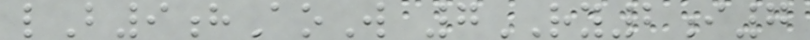lB9hAoW 7RY2i7
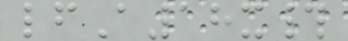lfA18x#
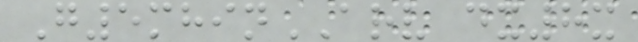G5mhinARV dx8x
